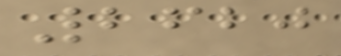2620
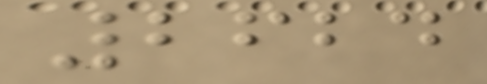2624
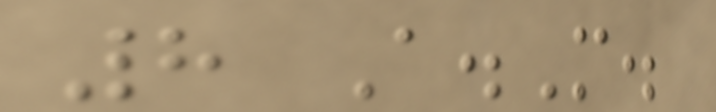8 A.M.
